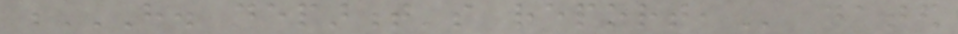H. DEPARMENT'S REPORT, dated
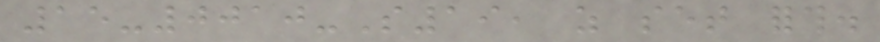15-0010-S19, as set forth.
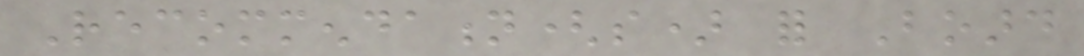Recommendation(s) for Board
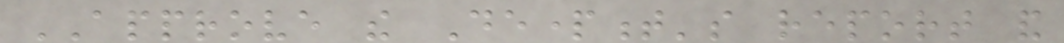APPROVE the Department's report and
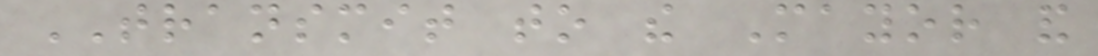TRANSMIT to the Mayor and
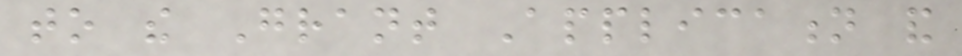to the Grant Application and
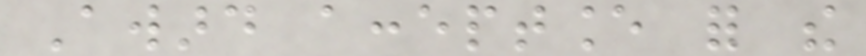Award acceptance for the
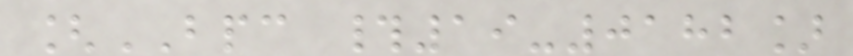[BPC #19-0182]
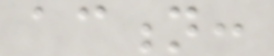action:
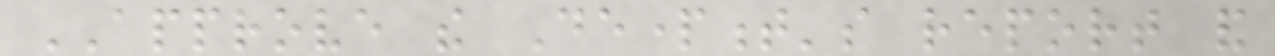APPROVE the Department's report and
